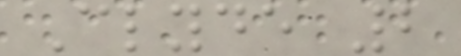Clyde 2
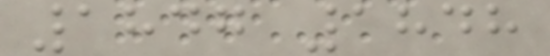1847 1848
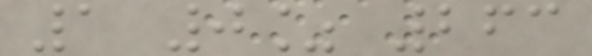1 0% 263
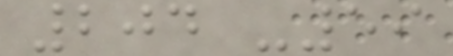204 -59
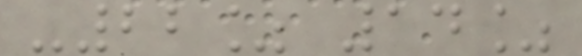-22% 14%
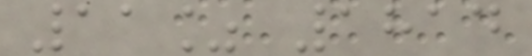11% 1814
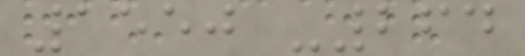1550 -264
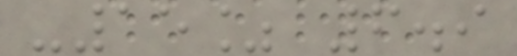-15% 6.9
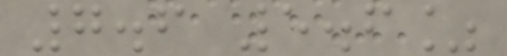7.6 5.6%
